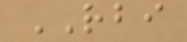RBI
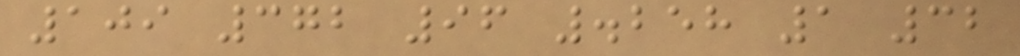109 372 96 .258 1 32
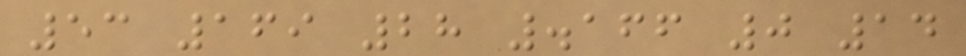53 169 28 .166 0 14
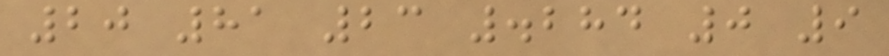20 81 23 .284 0 9
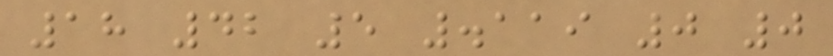18 42 5 .119 0 0
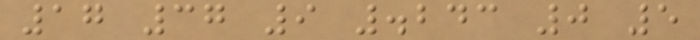17 37 9 .243 0 5
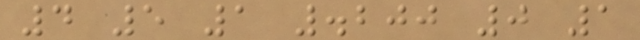4 5 1 .200 0 1
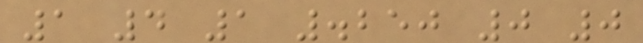1 4 1 .250 0 0
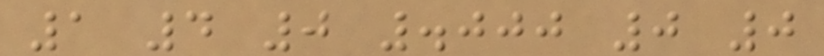1 4 0 .000 0 0
